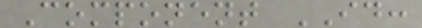Component ID:
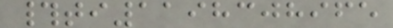#ti1198308965
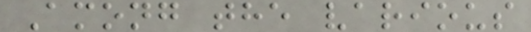Among the various
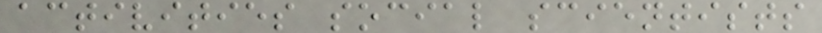activities social scientists
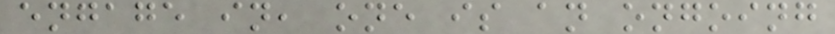engage in, one is an ongoing
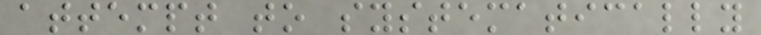attempt to systematically
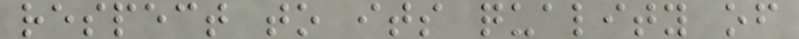respect to its quality of
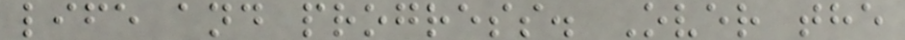life and progress. Over the
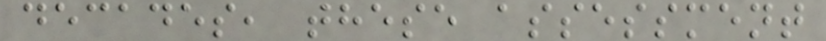decades, these assessment
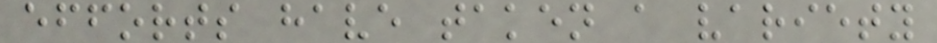efforts have taken a variety
